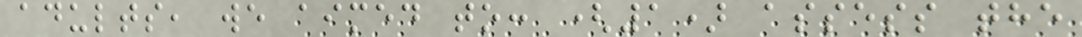adults, we aimed to: (1) assess the
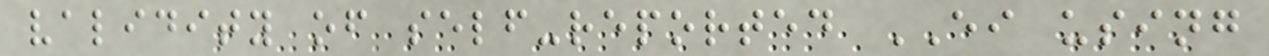validity of self-reported EI using
